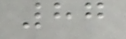87
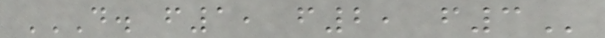D. F1, F2, F3
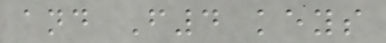and F4 keys
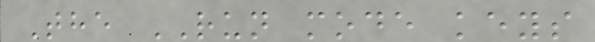The RUN mode keys
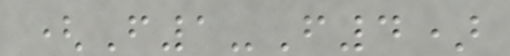(F1-F4)
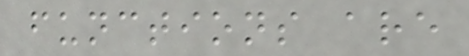functions are
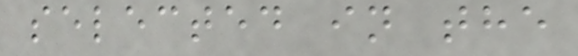selected in the
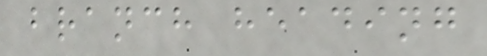branch heading
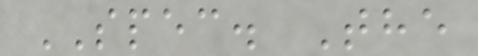SPEC. The
